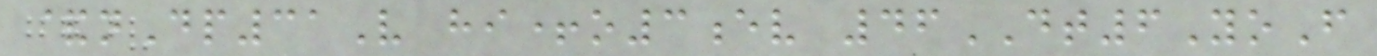&nDp31V hi+o3ev 46DT6YoF
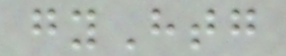gyHtg
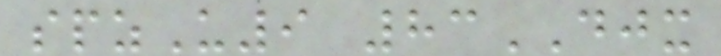spzU9 83DJX
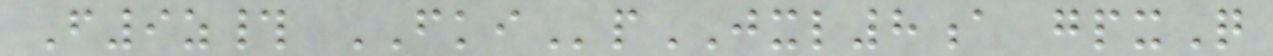F9z# FKIpJXL8a gpxQ
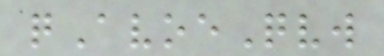qAvoeQvw
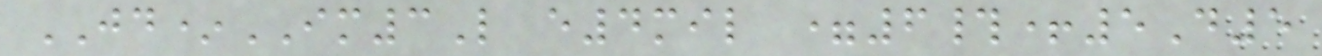JD*IM3L e4mil =6#+5D5
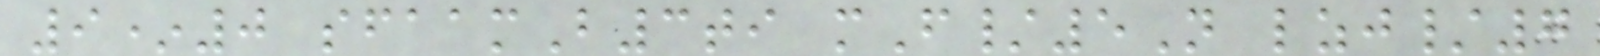9*0 sfaamB3ti mF/5N lzj/7
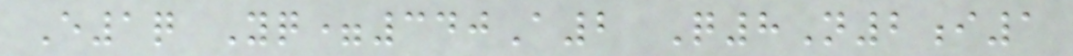E1q Yq=340A2 Q8N2i1
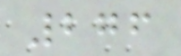276
